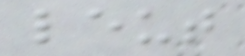leut
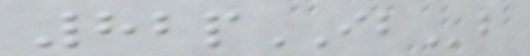82pIBb
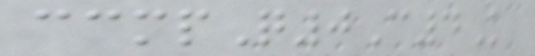ccmpQ0C4K
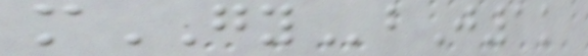mGYbJ1k
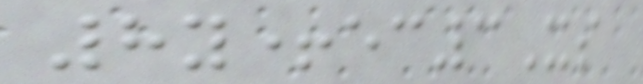8y+ec3Xs
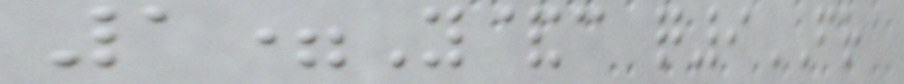1=Y&c q9FR
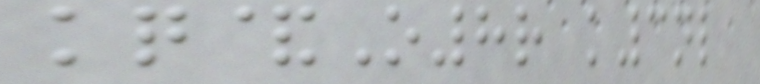kq&O8r k3nl
